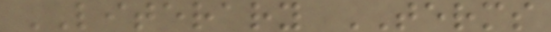LITERARY TERMS
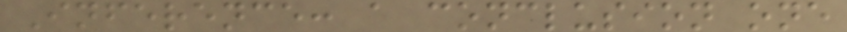Inference: a conclusion one
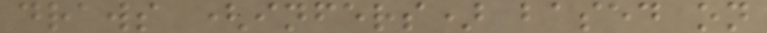draws (infers) based on
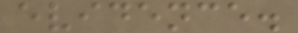evidence.
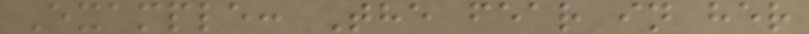Example: The fear in her
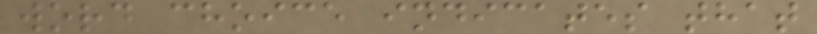word choice indicates that
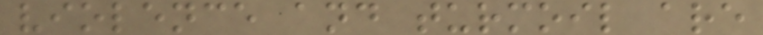violence and turmoil are
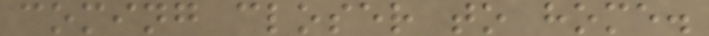coming closer to home.
